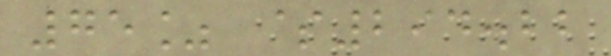75% $294.22
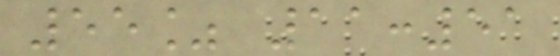55% 11:51
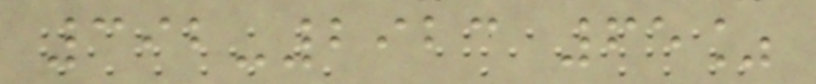392-2923 65%
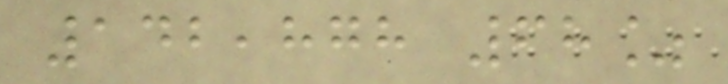142,878 68%
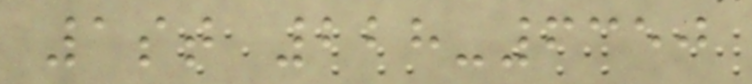1st 228-6350
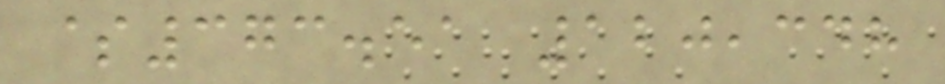$373.51 120,348
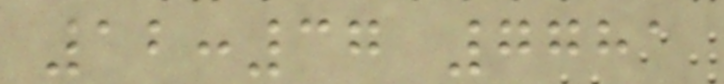12:37 7781
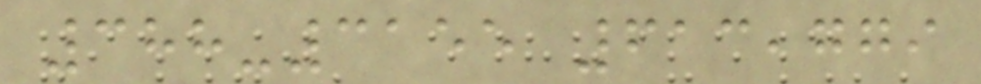388-3155 613,779
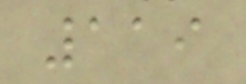119
